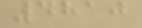4810
